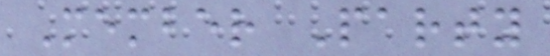Member Party
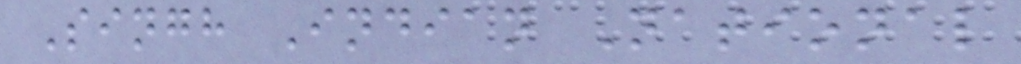Singh Indian National
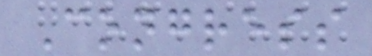Congress
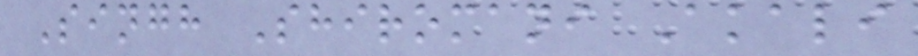Singh Shiromani Akali
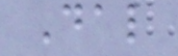Dal
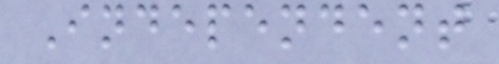Independent
